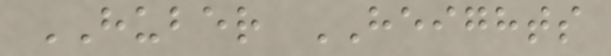HUBER HEIGHTS
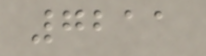7211
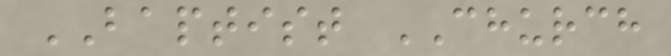BAPTIST CHURCH
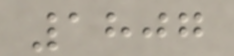1807
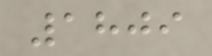1809
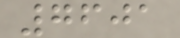7601
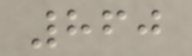860
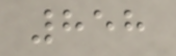858
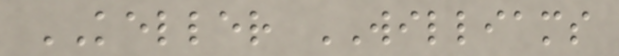KELLER WILLIAMS
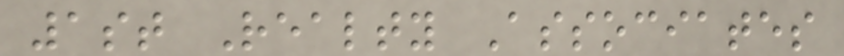1st Realty Associates
